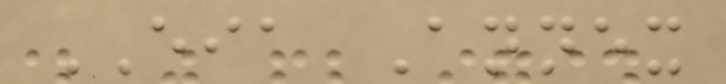EIA Annex
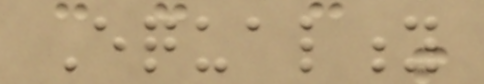Equality
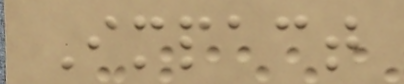Impact
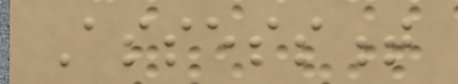Assessment
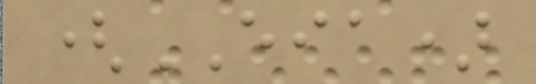(EIA)
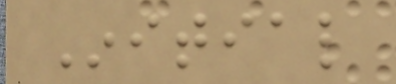Initial
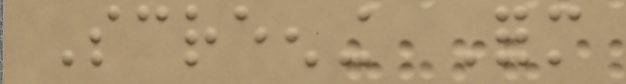Screening Form
